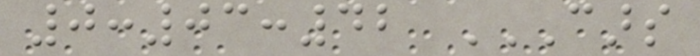0:03:42 CARS
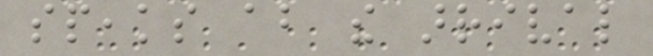speaks about the arrival
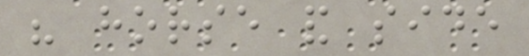his horse and side
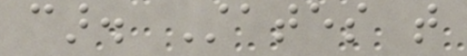car. States that
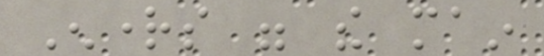Enrights were the main
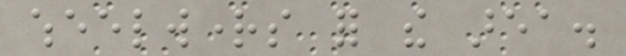wheelwrights for the area.
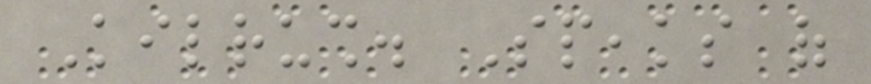Kilrush. Speaks of
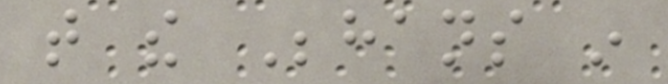that the Behans in
